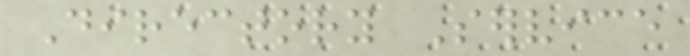Directory Service
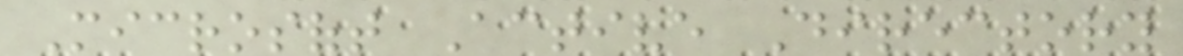Microsoft Active Directory
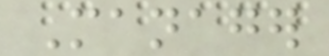Manager
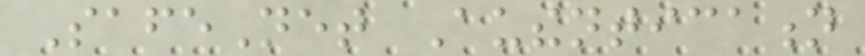SafeNet Authentication
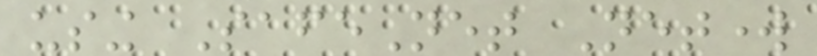using SafeNet Network
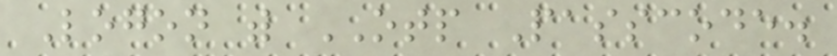Logon with OTP Passcode.
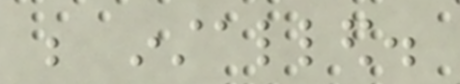be installed.
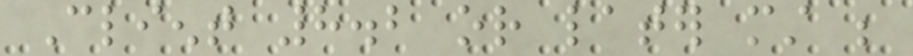Client 8.2 or later must be
